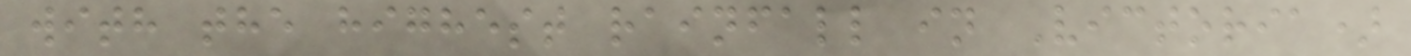with the highest rainfall in Victoria)
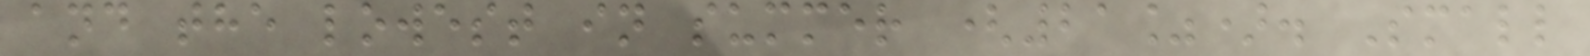and the lowest in summer (21%). Small
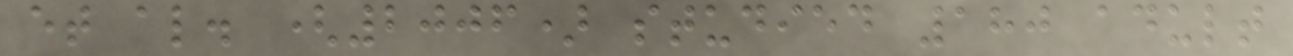et al. (2006) studied 180 adult
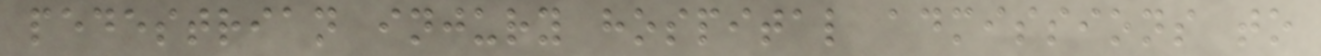pedestrian injury hospital admissions to
